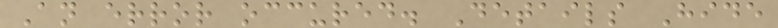An error occured. Details Hide
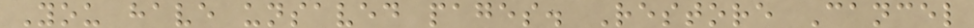You have unsaved pages. Restore Cancel
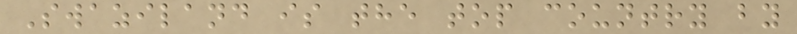Swaziland is the top country by
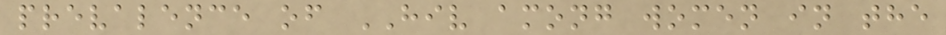prevalence of HIV among women in the
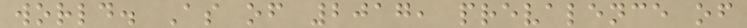world. As of 2017, prevalence of
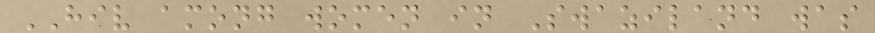HIV among women in Swaziland was
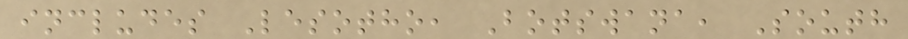includes Lesotho, Botswana, South
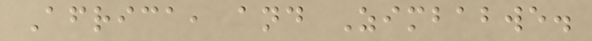Africa, and Zimbabwe.
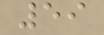59
